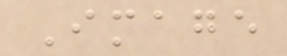Image
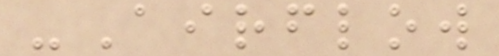-Airflow
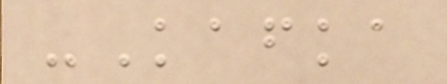-Kafka
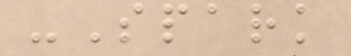-Spark
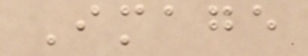Image
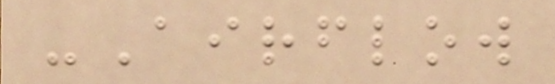-Airflow
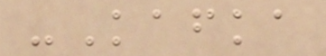-Kafka
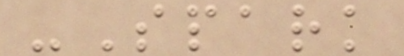-Spark
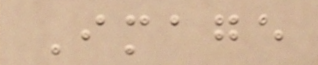Image
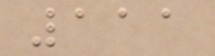111
